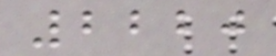2220
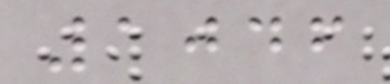1046
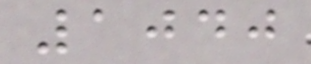1040
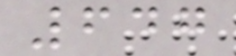647
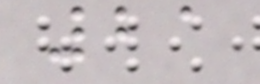21
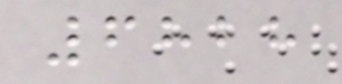6828
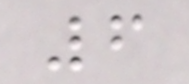6
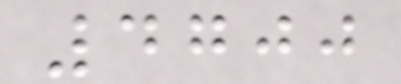4700
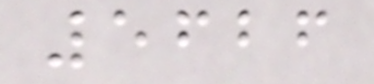5626
